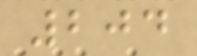204
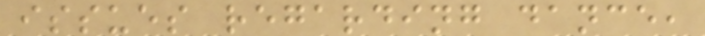issues regarding dance,
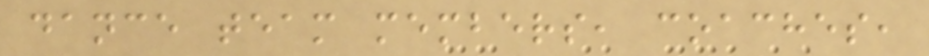dance team members, coaches,
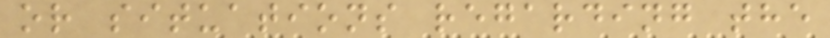or situations regarding the
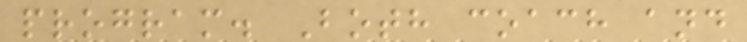program. Both coach and
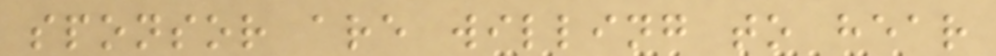sponsor are willing to hear
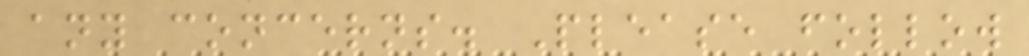any concerns. Please follow
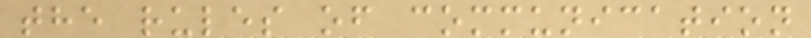the rules of communication
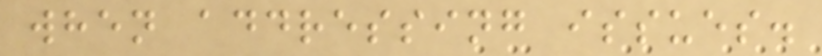when addressing issues.
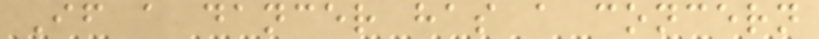If a dancer has a concern
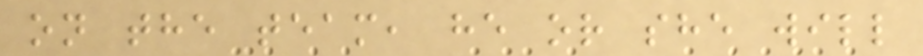on the team, he or she will
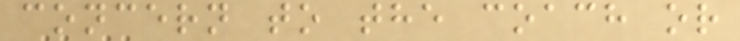concern to the coach or
